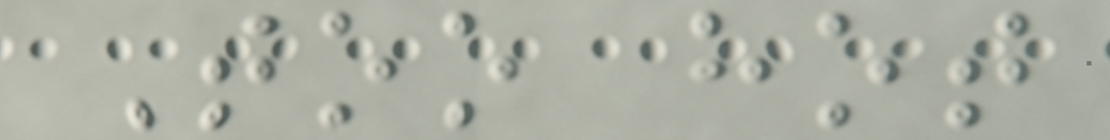Too hot
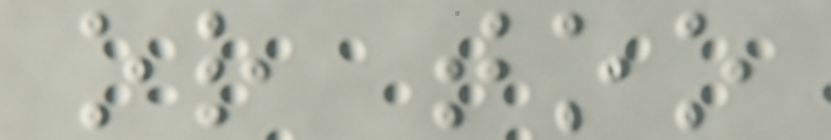or too
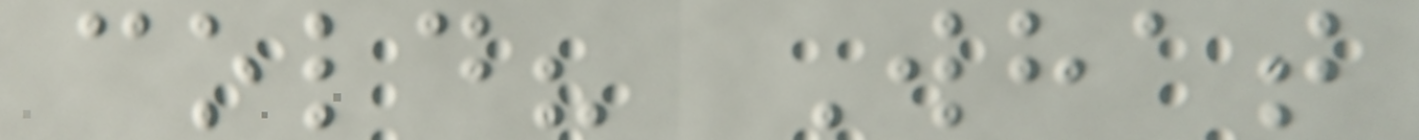cold? What
